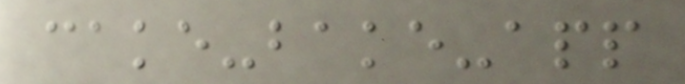cake-bake-app
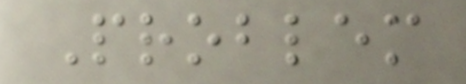Problem
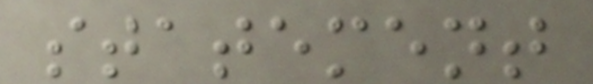statement
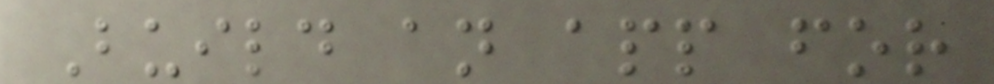Build an app for
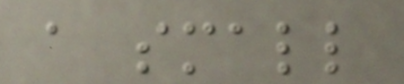a small
